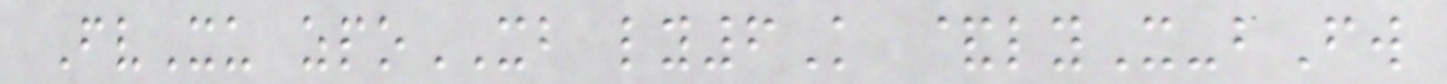FvXu zpoXB ly6K &lyX-bFw
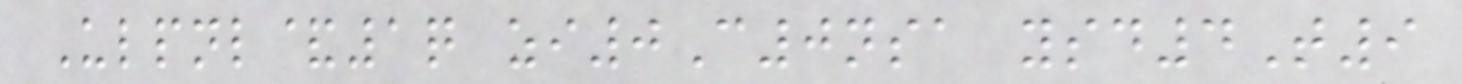Ulpnl&1q zi0C0nsa ysd4T9
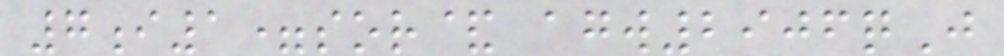7i1=sor& agw2906qJ
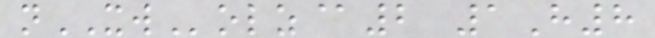nXWolz@2 1H8
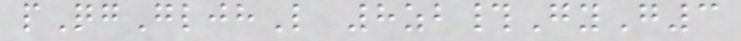pQgGljhL 8zb#GyG3
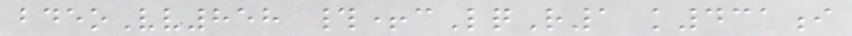bdeoVv858 #+cLqR1 k431i
